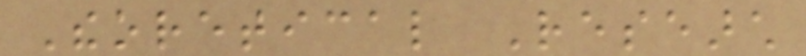Theoretical Research
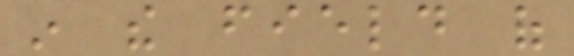in the field of
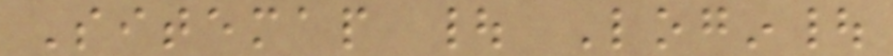Sitemap | Login|
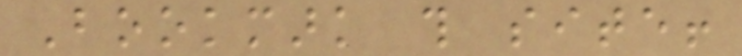Bookmark this site!
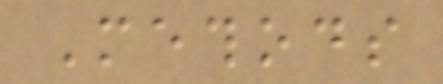Methods
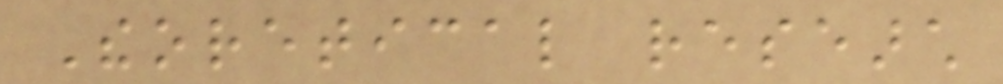Theoretical research
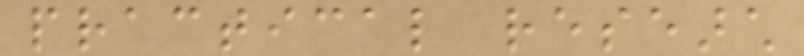practical research
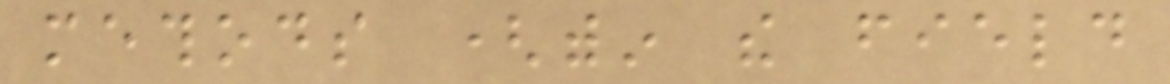methods (within the field
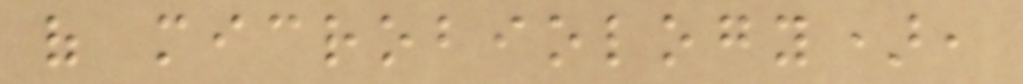of microbiology),
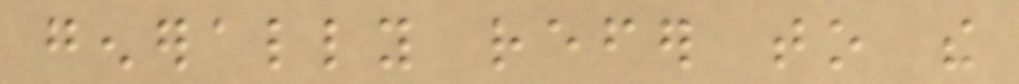generally refer to the
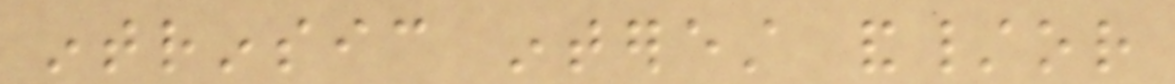intrinsic interest and/or
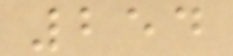254
